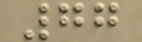77
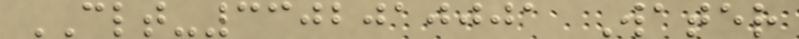CLT-3302010001 Water
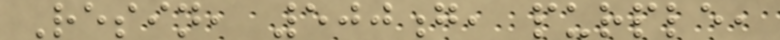Resin, 500g, purple,
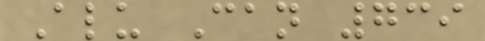Alu Can 739
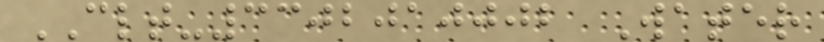CLT-3302010002 Water
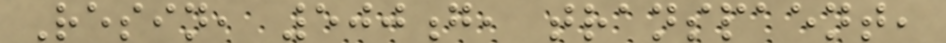Resin, 500g, transpaent,
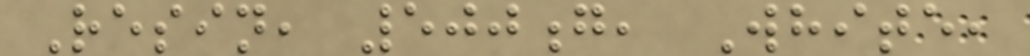Resin, 500g, White,
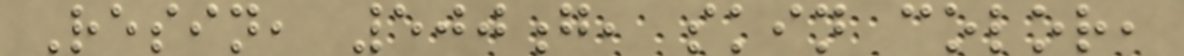Resin, 500g, skin color,
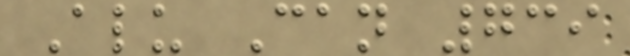Alu Can 739
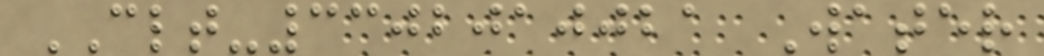CLT-3302010021 Water
